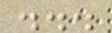...
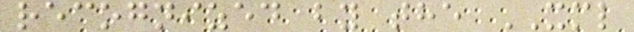recognized by the XML
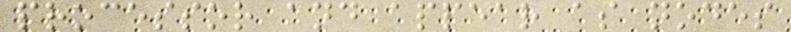processor and appear as nodes
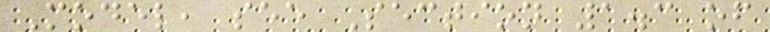Model, see Section 1.3 of
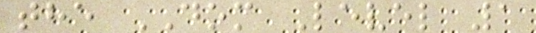the DOM Level 1
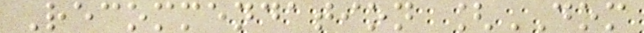Recommendation [DOM
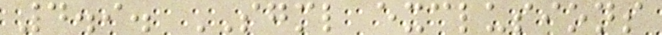4.9. SGML exclusions
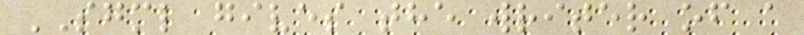SGML gives the writer of a
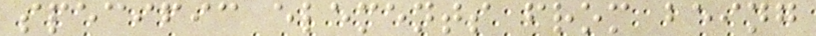specific elements from being
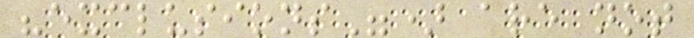"exclusions") are not
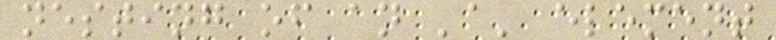nesting of an 'a' element
